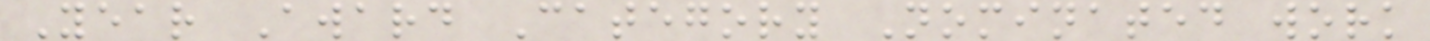Year Award Category Nominated work
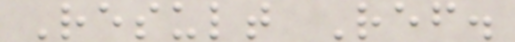Result Ref.
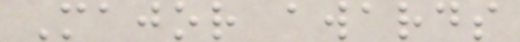Major awards
